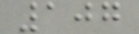107
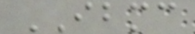IBMC
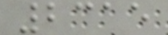2315
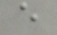e
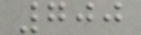700
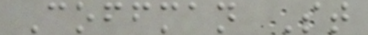Coffman St
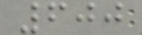600
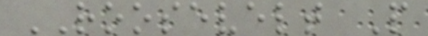ROOSEVELT P
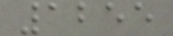1255
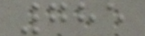785
